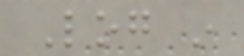Log in
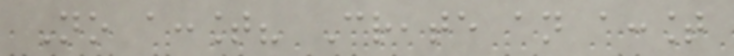No account? Create an account
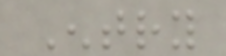Entry
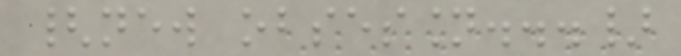{new obsession...}
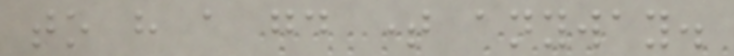to have a good time anyway.
